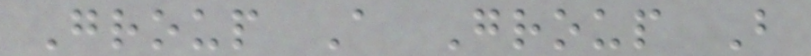Group A Group B
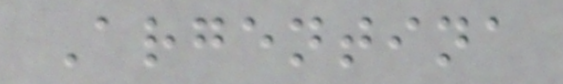Argentina
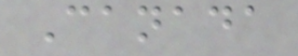Canada
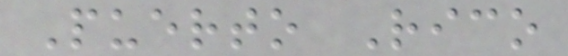Puerto Rico
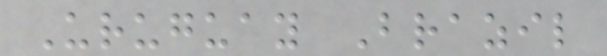Uruguay Brazil
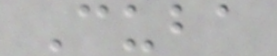Cuba
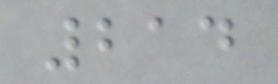214
